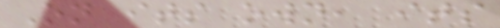On its own, its
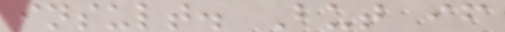insult. But if
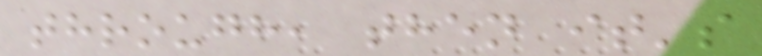through, then it's
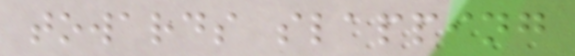towards slapping
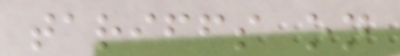tariffs on
